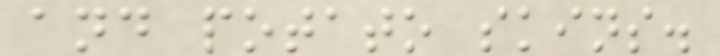and potato skins.
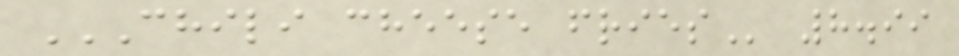CHILI CHEESE FRIES 8.99
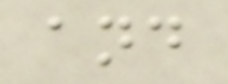and
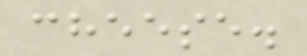cheese.
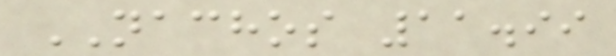NACHOS 11.99
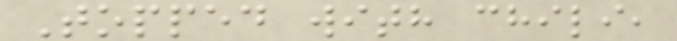Topped with chili,
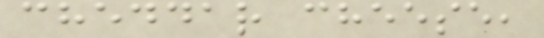cheddar cheese,
